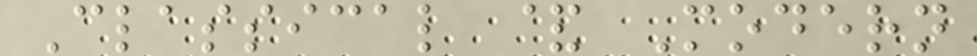Classical & Modern
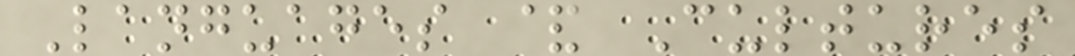Languages & Cultures
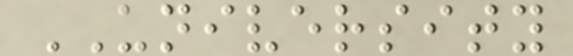UNIVERSITY
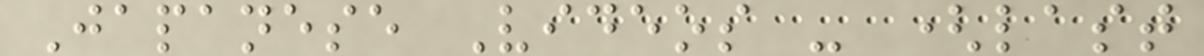Japanese Videos - (last
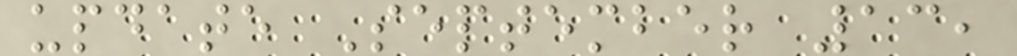update September 13,
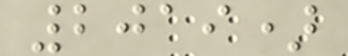2019)
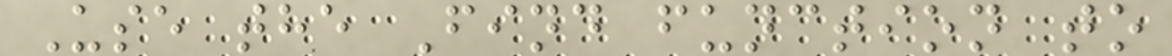Use the Find function to
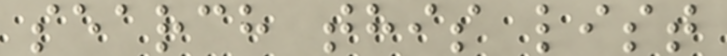search this list
